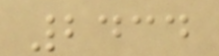2434
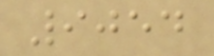9054
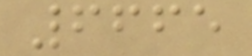6665
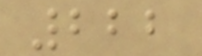222
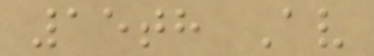15th Av
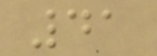41
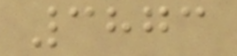3873
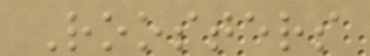Roosters
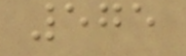575
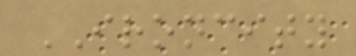IRONCITY
